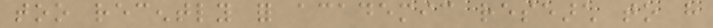too recently for academic research to have
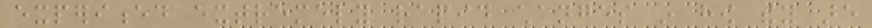experienced extremely rapid changes in how they are
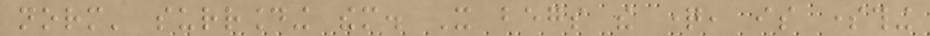norm' surrounding them. It begs the question, is something
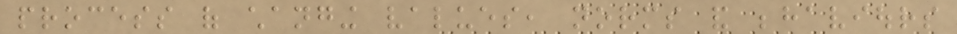process of changing values, norms and behaviours
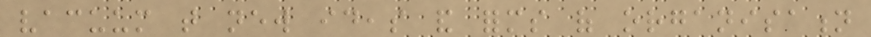vacuum that new ideas and forms of organisation
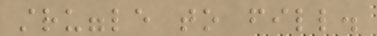struggle to fill.
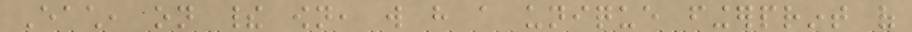Each, on their own, will have a unique fingerprint of
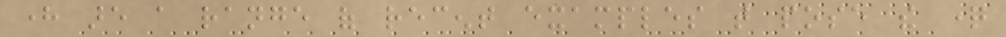here are a range of recent examples that pose the question
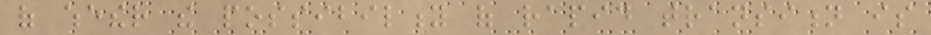of whether the possibility of rapid transition is
